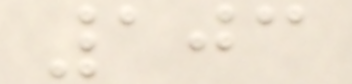103
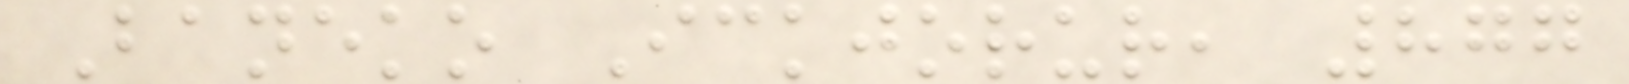Baneko Ickjorur, 877
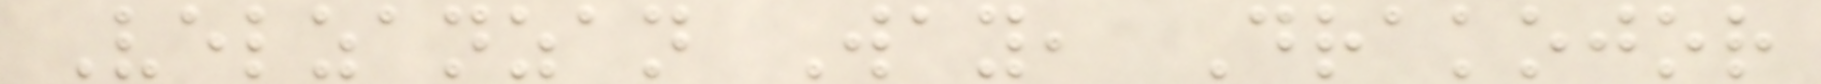Velzanzan Way, Drakojor
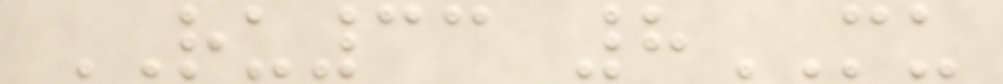RU33 8MU
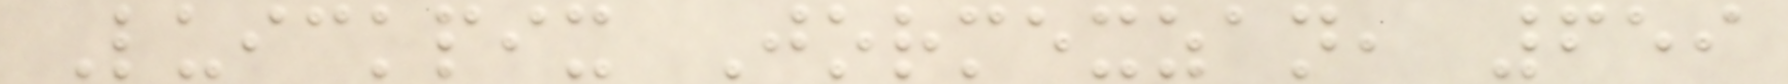Luickpix Jormexzan, 659
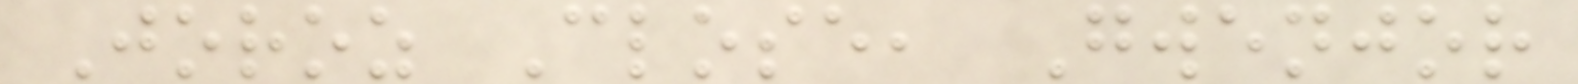Joroz Close, Gwenjor
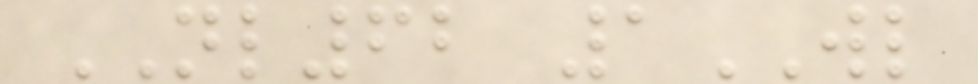NL62 1WL
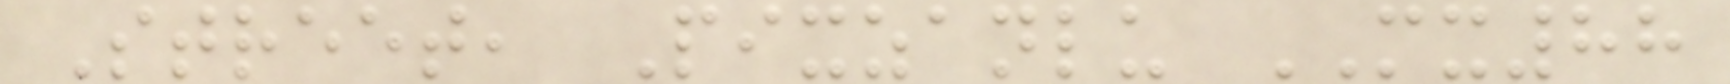Street, Pixzanlu MX88
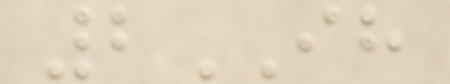2IH
